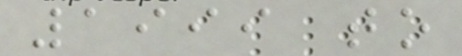1999 to
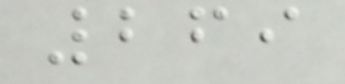269
